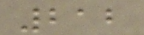212
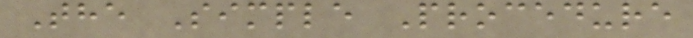The Simple Procedure
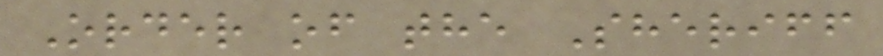Order of the Sheriff
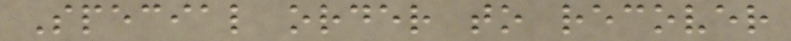Special order to recover
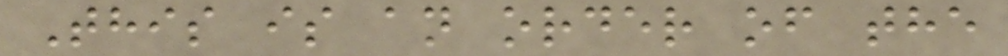This is an order of the
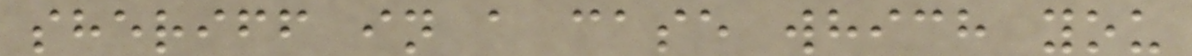sheriff in a case which you
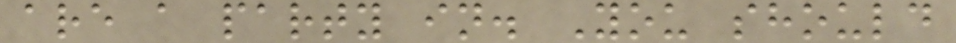are a party in. You should
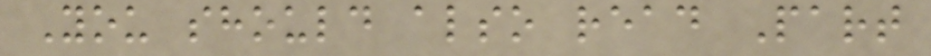You should also read Part
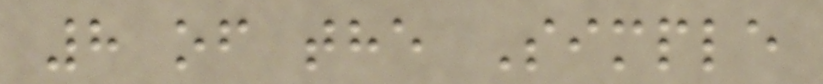8 of the Simple
